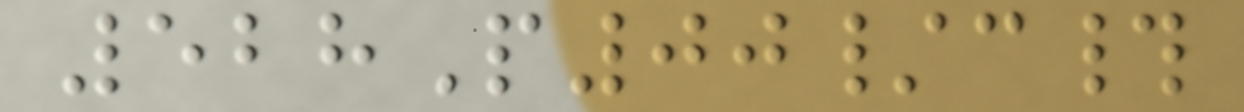528P00/c#
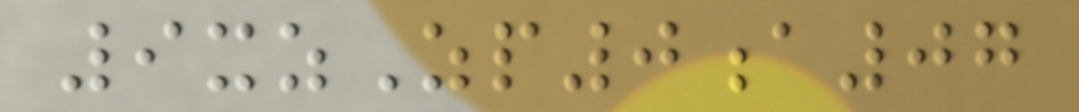9xzZp0a07
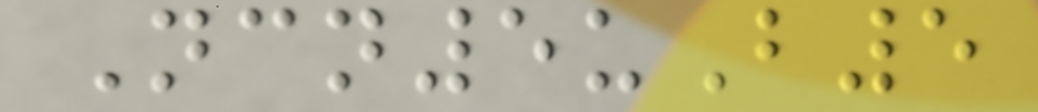Ncn5uB5
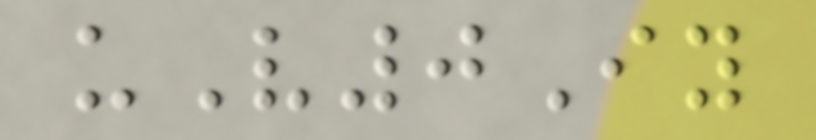uV0Iy
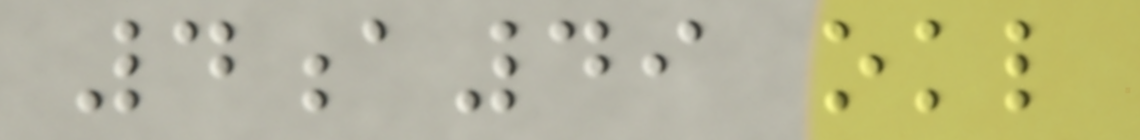4a49 okl
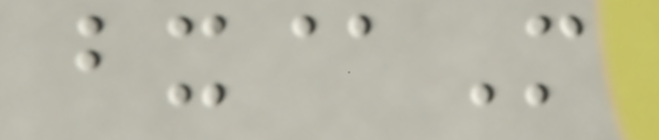bx@M
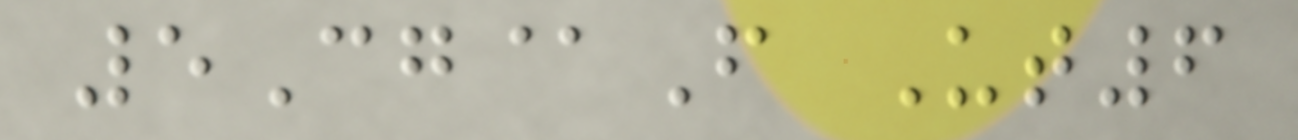5Cg@F Ut6
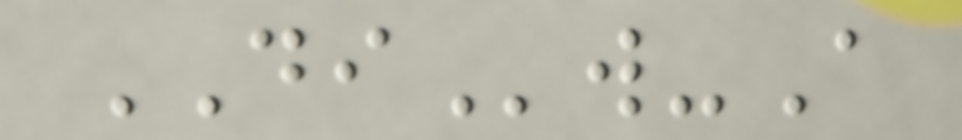DIw-A
